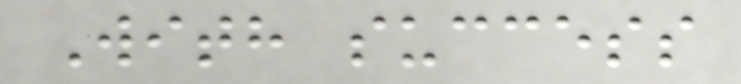With success
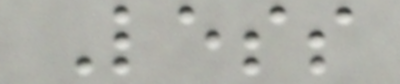Less
